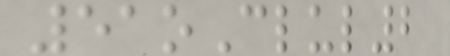51oClul2
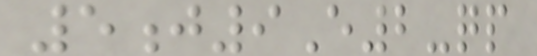5j9E2-qp
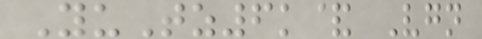YuTz6k& Vgn
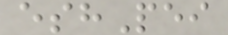eshPei
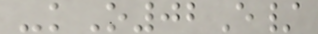-kO02E/
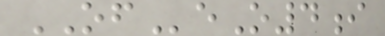OFeO4i
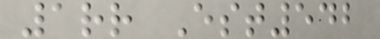1rr Est542
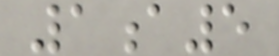1a5
